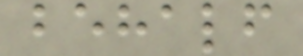behalf
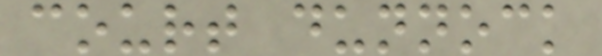court dunnock
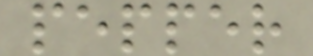pepper
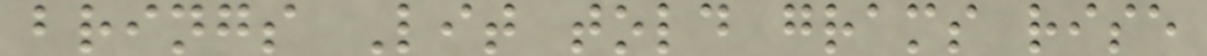brings Lit told grams rise
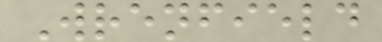Wrenfield
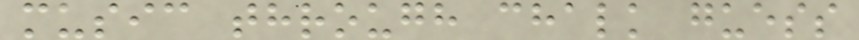music through chalk guess
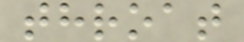throat
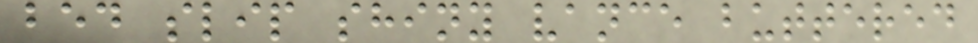bed slip shiny vance buttered
